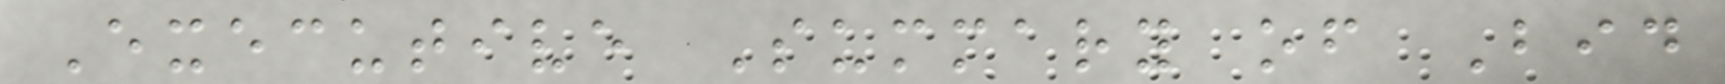Executive Summary of Bid
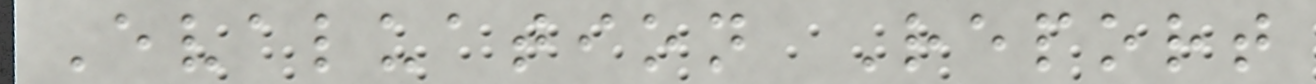Evaluation Report
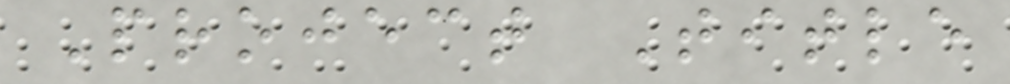Project Title
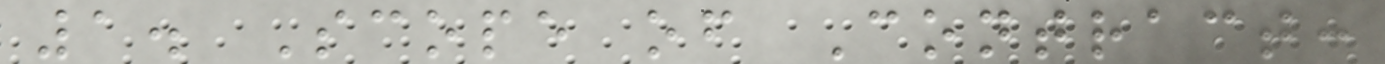1. Scope of Contract:
